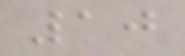10
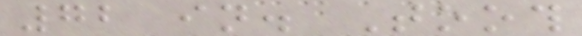72 in. Tooth
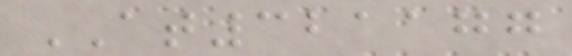AT321177
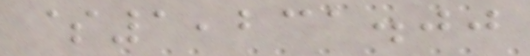$1,231.00
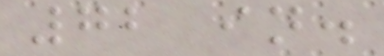72 in.
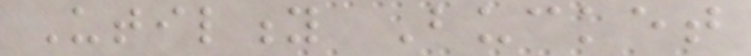Utility Bucket
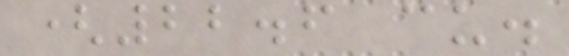(22.6 cu.
